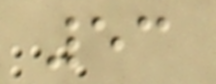53
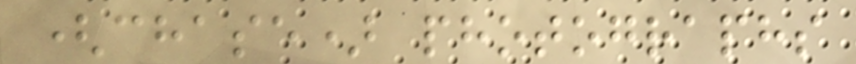(chase) photographs
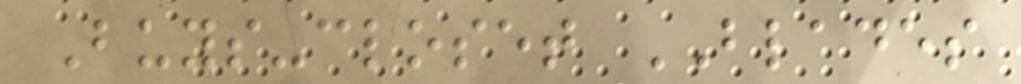Buys-closet BLADES
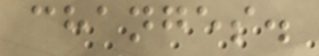changes.
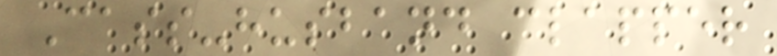Cass-husband clapper
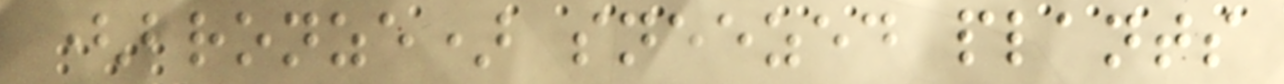(bronze) sneezed plants
